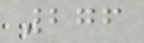276
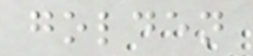golden
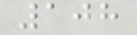108
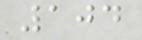104
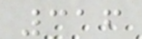316
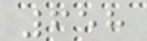658
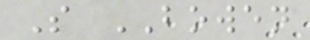S BOWEN
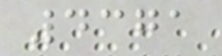4371
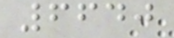6640
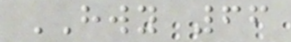HWY 66
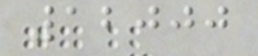12000
